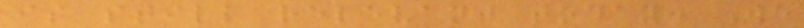is still relevant today. We
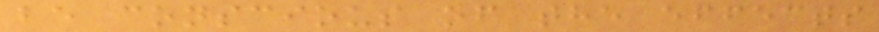be conscious of the effects
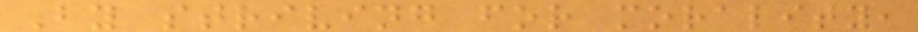By striving for morality,
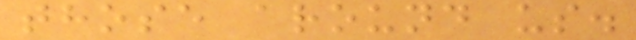those around us.
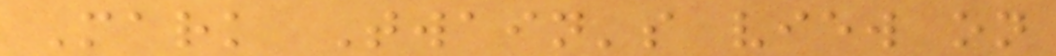Mark Twain's view on
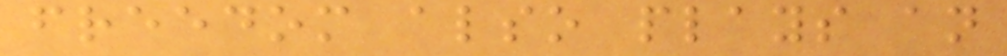freedom also plays an
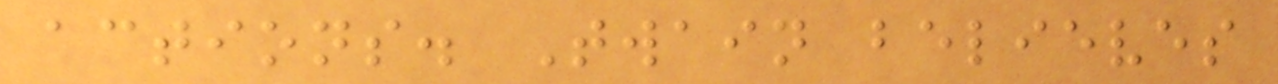actions. Twain believes
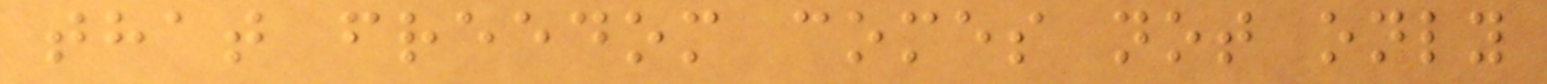that freedom comes not only
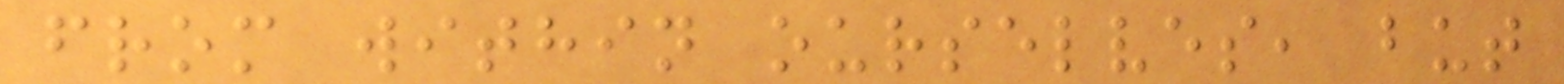from within ourselves, but
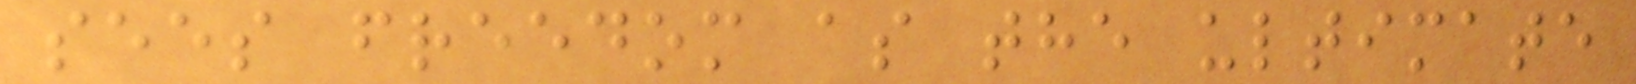sees freedom as the ultimate
